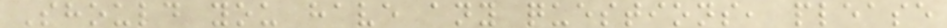Should you have any questions, please
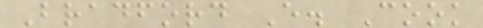Bradford E. Cook
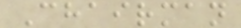Chairman
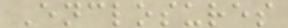Enclosures
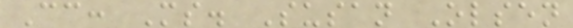Cc: Ms. Susan Olsen
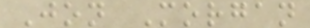Jon Morgan
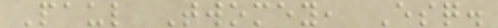Paul Twomey, Esq.
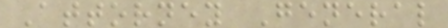Attorney General
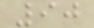90
